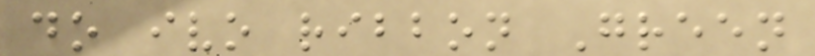do ivo ribbon Green
